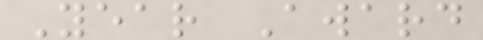Year Award
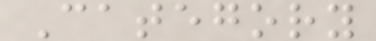Category
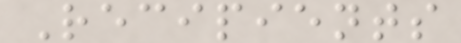Recipients
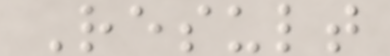Result
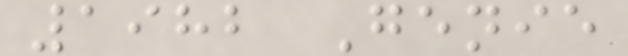1982 Genie
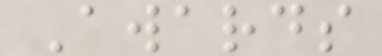Awards
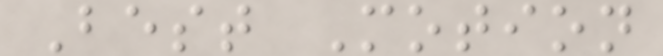Best Motion
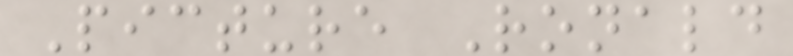Picture Ronald
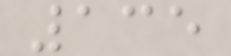135
